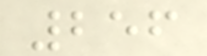256
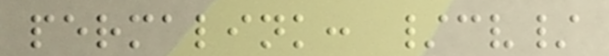permalink: /cv/
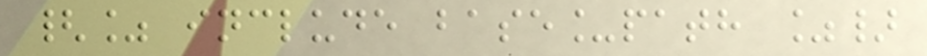{% include base_path %}
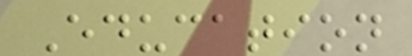Education
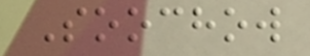Soochow
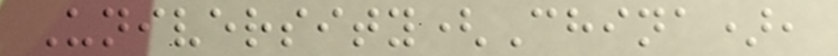University(China),
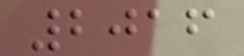2016
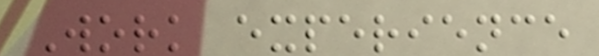Work experience
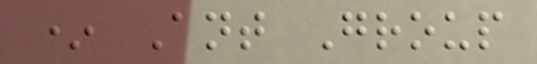* Ant Group
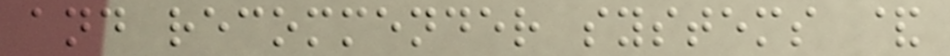and recommender systems &
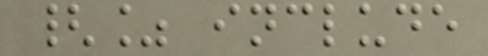{% include
